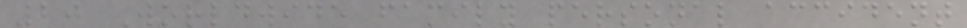20 Worldwide family personal accident
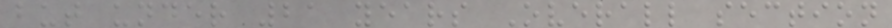but under 21 years Overall section
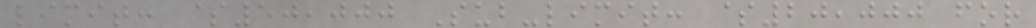limit: $50,000 Sub-limit: $20,000 for
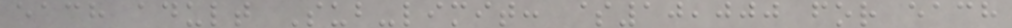each adult Sub-limit: $10,000 for each
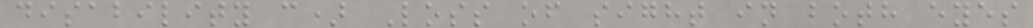disability c) Loss of sight in both eyes
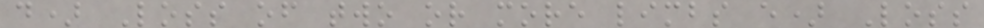d) Loss of two or more limbs e) Loss
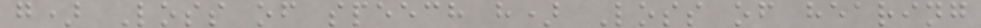g) Loss of speech h) Loss of hearing
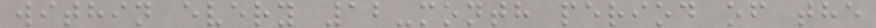within every 12-month period of the
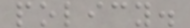policy.
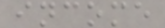income
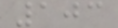103
